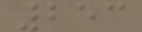253
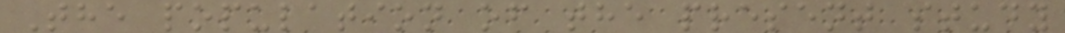The population of the present study
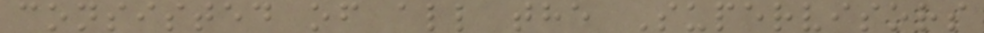consisted of all the Supervisors
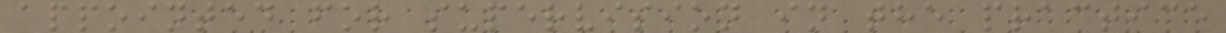appointed for supervision in the practice
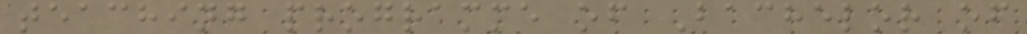teaching programme of Bachelor of
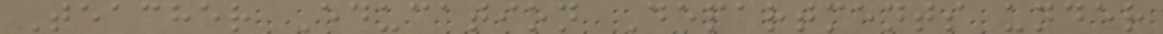Teacher Education Departments under
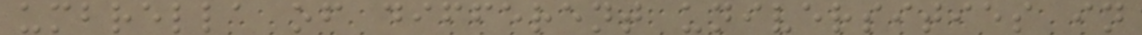umbrella of different universities in
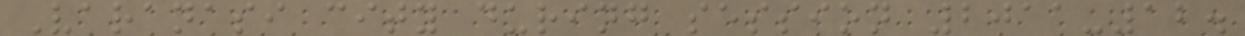Varanasi city during session 2011-12.
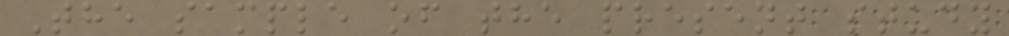The sample of the present study
